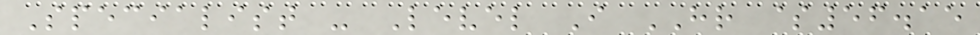Specialist - Level I HR $56.15
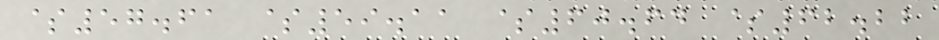$57.61 $59.11 $60.64 $62.22
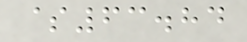$63.84
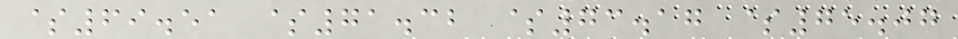$69.51 $71.32 $73.17 $75.07
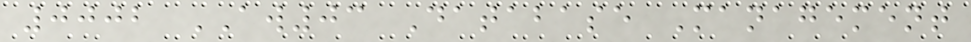0002 AW03 Database Management
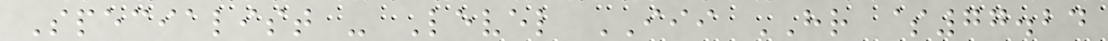Specialist - Level III HR $77.24
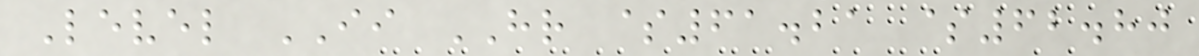Level II HR $61.21 $62.80
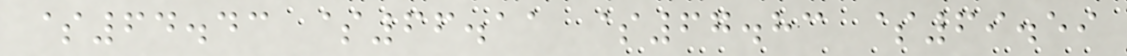$64.43 $66.11 $67.83 $69.59
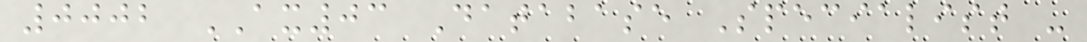0002 AX03 Database Specialist -
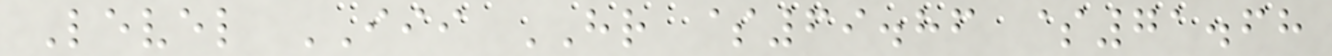Level III HR $69.86 $71.68
